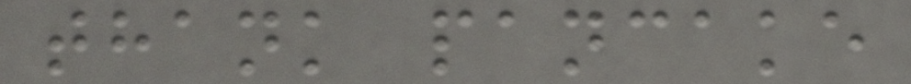thank pancake
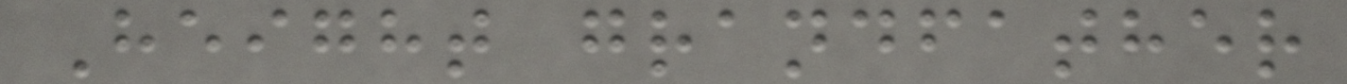Height grandfather
